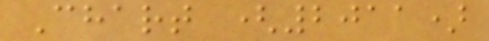Chart (2011)
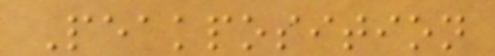Peakposition
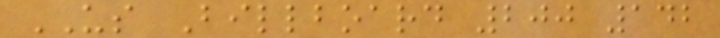US Billboard 200 142
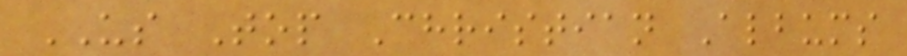US Top Christian Albums
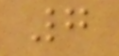7
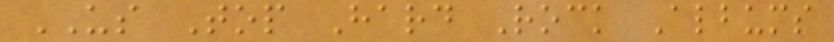US Top Hard Rock Albums
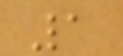1
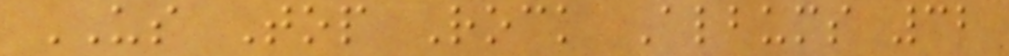US Top Rock Albums 32
